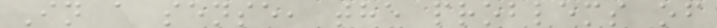In a sense, the problems of
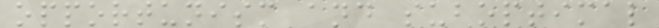opportunism and suboptimal
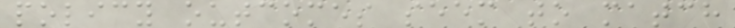policy outcomes seem to match
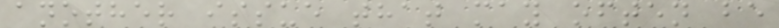another issue that may often be
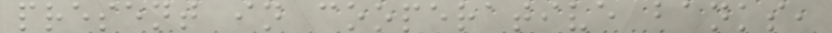present in cooperative banks,
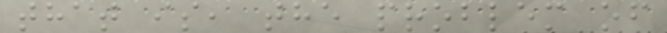that is, the problem of
